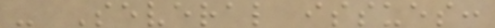- Several issues:
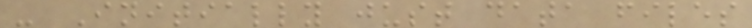- Initially just data files
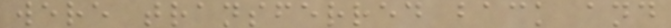were transferred back and
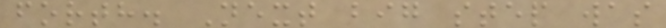forth. Next big step was
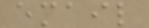email
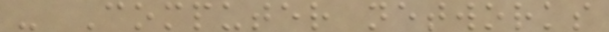- Computer networks
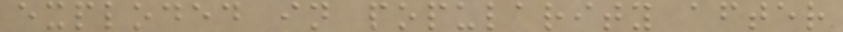exploded in popularity after
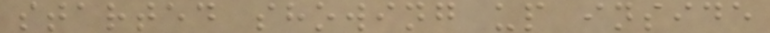started showing up inside
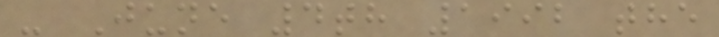- June 4th 1992 the
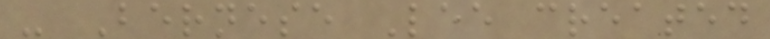- Bernese Lee created
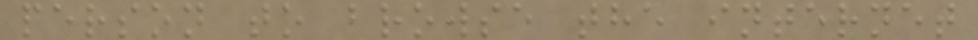person to browse the internet
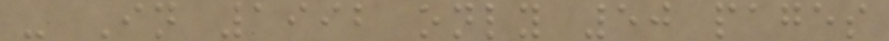- In 1992 only 50 pages
